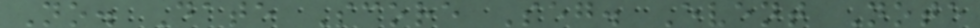No. Date Score Seg. Event Note
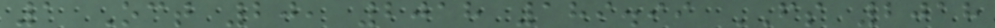1 Oct 20, 2018 189.99 FS 2018
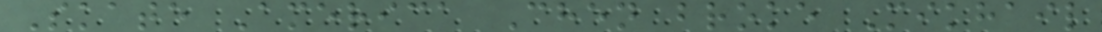Skate America Chen broke Mikhail
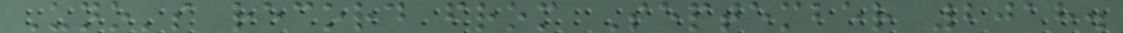Uno's record from September 2018.
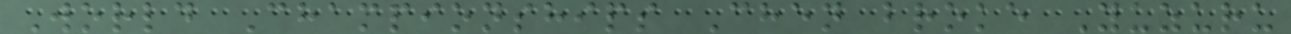World Championships Chen broke Yuzuru
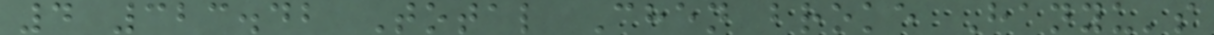4 323.42 Total Chen broke Hanyu's
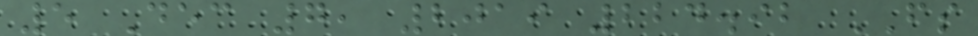5 Dec 7, 2019 224.92 FS
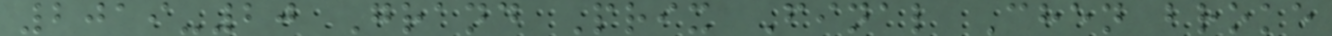2019-20 Grand Prix Final Chen broke
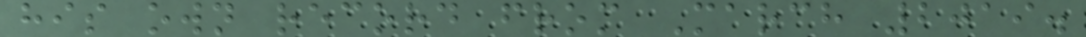his own record from March 2019.
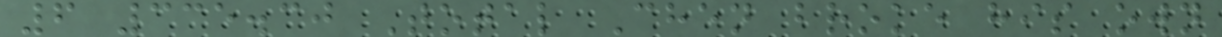6 335.30 Total Chen broke his own
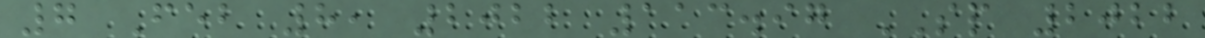7 Feb 8, 2022 113.97 SP 2022
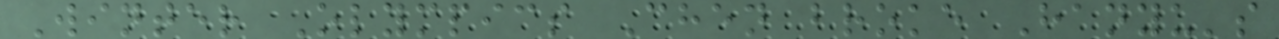Winter Olympics Chen broke Hanyu's
